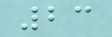23
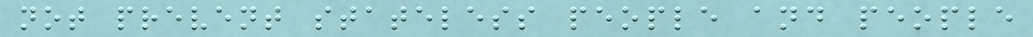not prevent stateless people and people
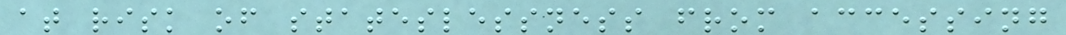at risk of stateslessness from accessing
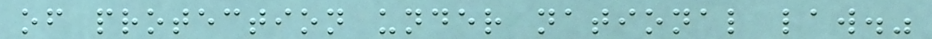of protection under national law."
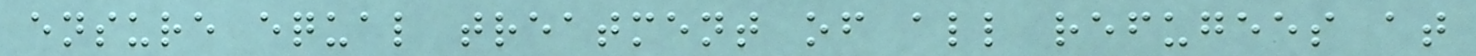ensure equal treatment of all refugees at
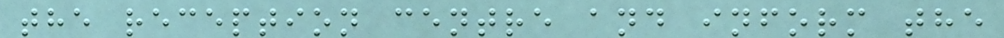the reception centre and inform the
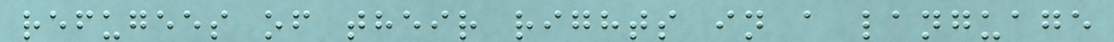refugees of their rights in a language
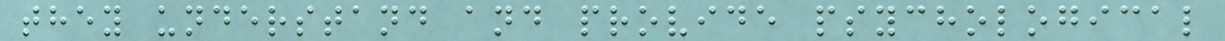they understand and provide psychological
